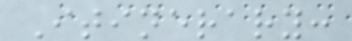Itinerary:
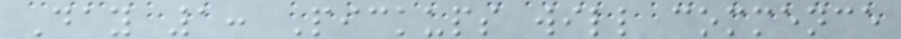Day 1: Pickups will commence
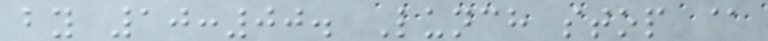by 10:00. Lunch stop @
